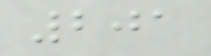201
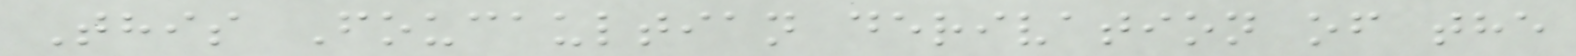This Foucaultian derivation of the
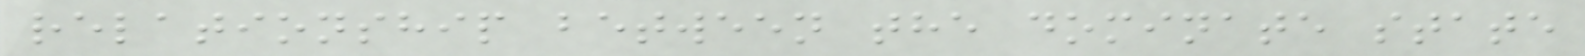relationship between the dominate state
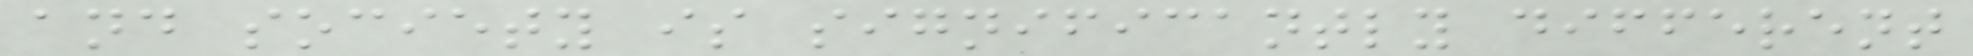and society is significantly different
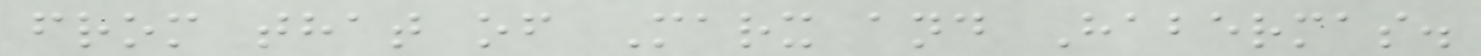from that of Marx and Habermas.
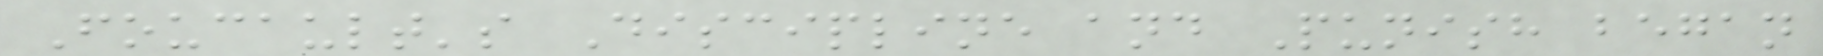Foucault's Discipline and Punish began
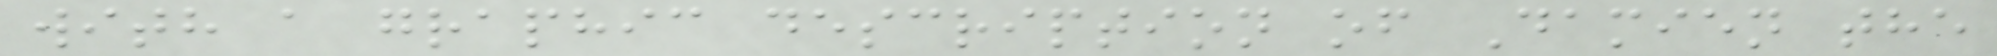with a graphic description of Damien the
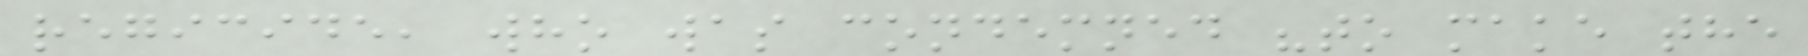regicide, who was condemned "to make the
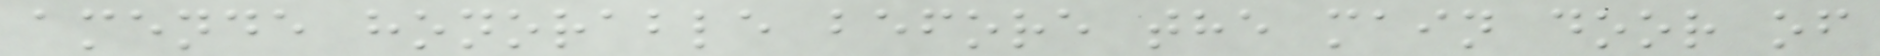amende honorable before the main door of
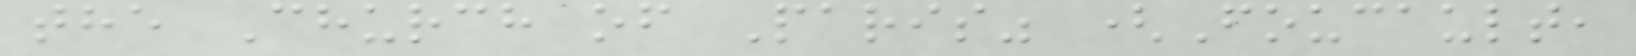the Church of Paris" (Foucault,
